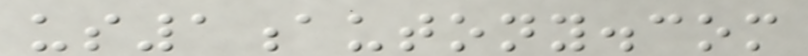us1autony.com
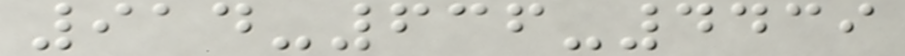914-636-4439
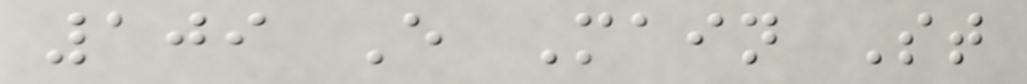109 E Main St
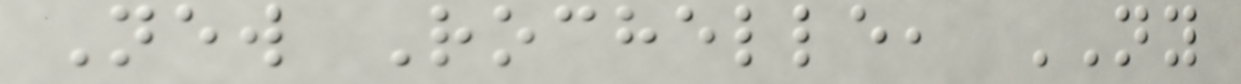New Rochelle, NY
